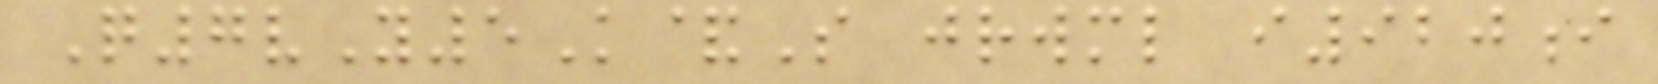Q7vY5K&S jrwml i920i
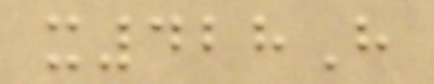x428H
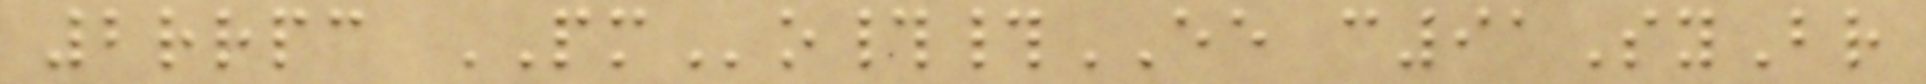2rrpc PMo##EE c91SyBr
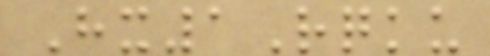Hx1Rqku
